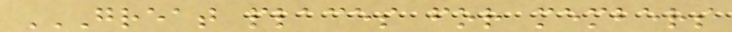GREAT PLACES FOR MEMBERS
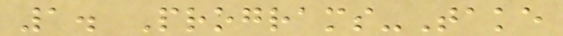1. Programs-Take
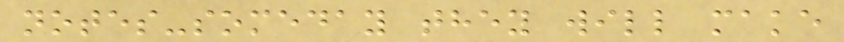notes-someday they will make
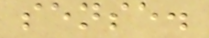sense.
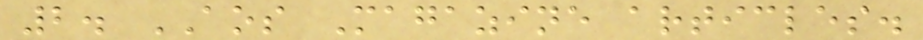2. AOS Magazine articles.
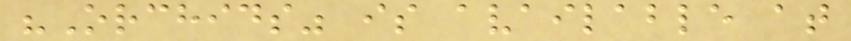"Orchids" is available at
